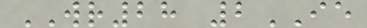WR28 2IE
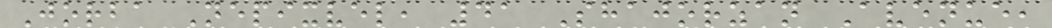Jorba Nepixvel, 41 Shajorzan Avenue,
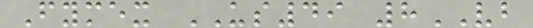Fymex US49 8VB
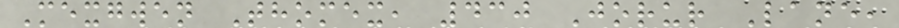Mexgwen Thomex, 430 Jorur Lane,
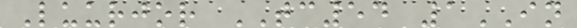Luurjor TC54 1IN
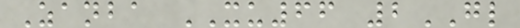Zanba XU66 2GL
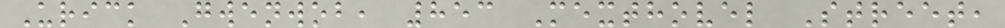Urick Gwenwob, 853 Mexthovel Street,
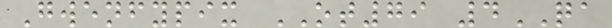Gwenfypix OT79 4QA
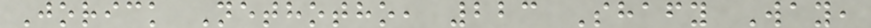Jorick Nethotho, 223 Shafy Way,
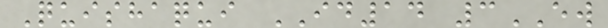Quishaqui ID14 3EW
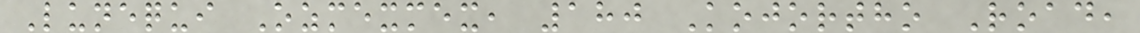Lunequi Ozmexmex, 180 Kojortho Road,
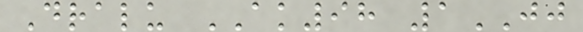Dralu AK98 1JJ
